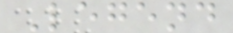Legend
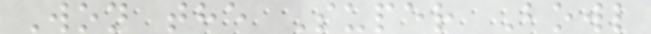Won the Super Bowl
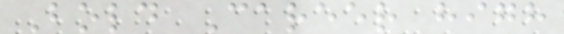Bold Career high
